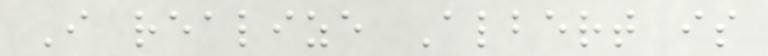I realize Albert is
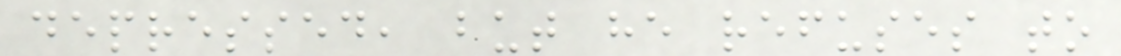depressed, but he refuses to
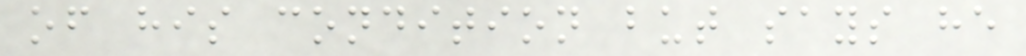of his condition but says he
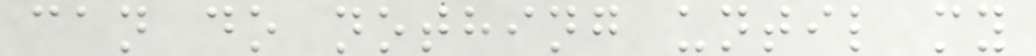can do nothing until my
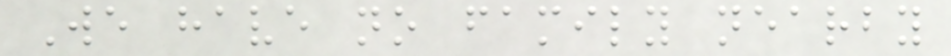We have no family nearby
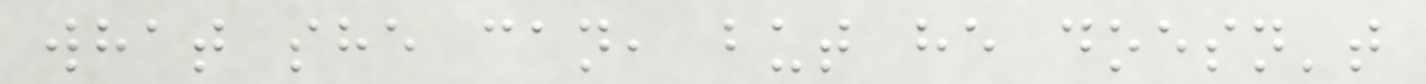what she can, but he doesn't
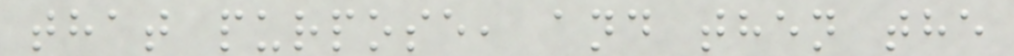that purpose, and then the
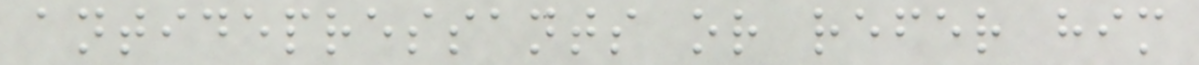antidepressants or refer him
